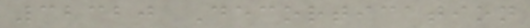32320 Decortication
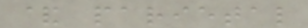& parietal
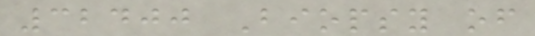32400 Biopsy of
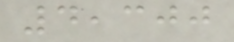4,300
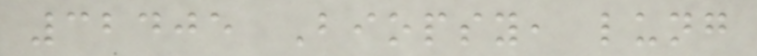32405 Biopsy, lung
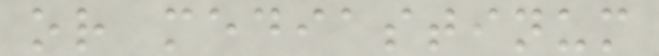or mediastinum
